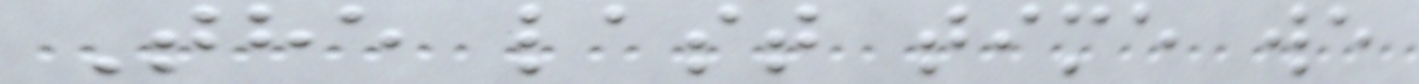The last time we
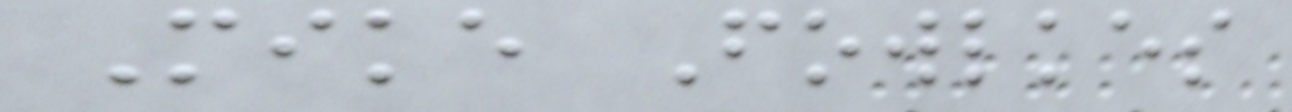Mike Fowlkes
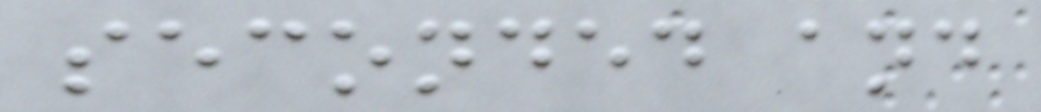seconded and
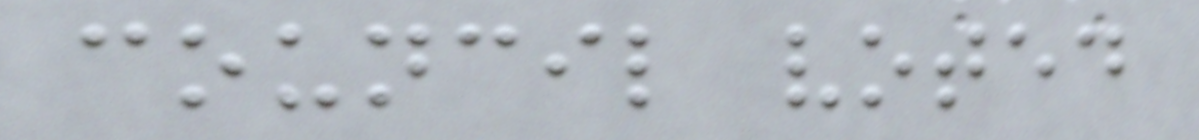council voted
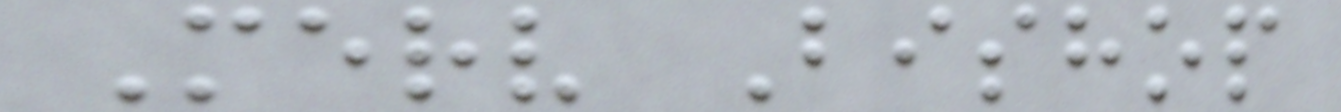Merv Bishop
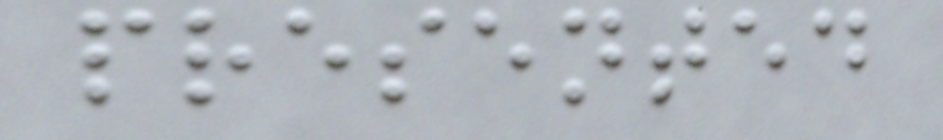presented
